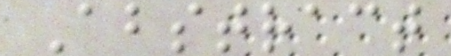Abstract
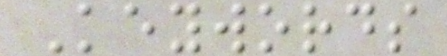Keywords
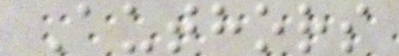Authors
